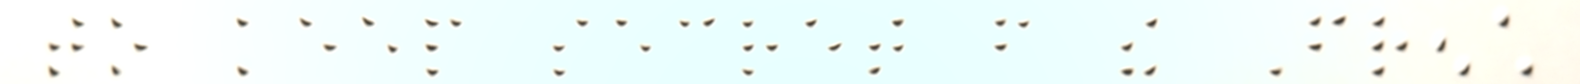to keep secret from the French
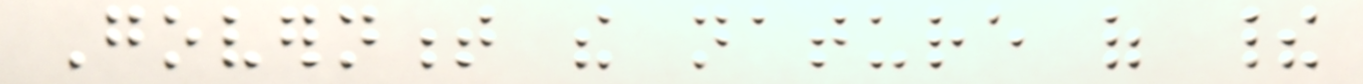Government the nature of their
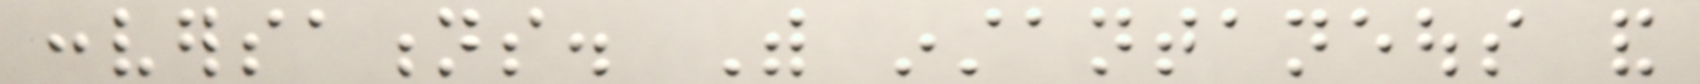conversations. With instantaneous and
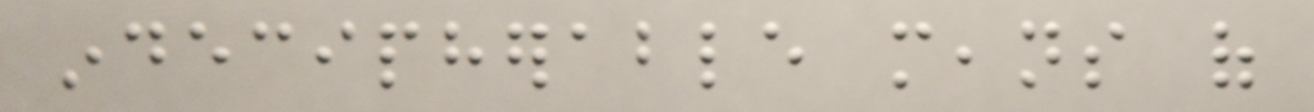indecipherable means of
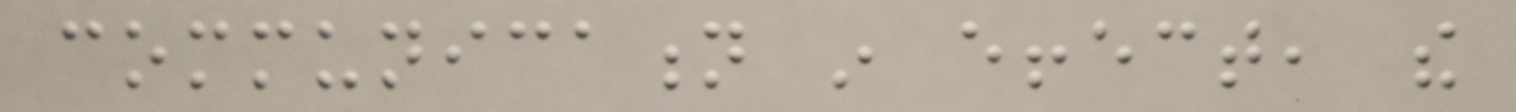communication in effect, the
